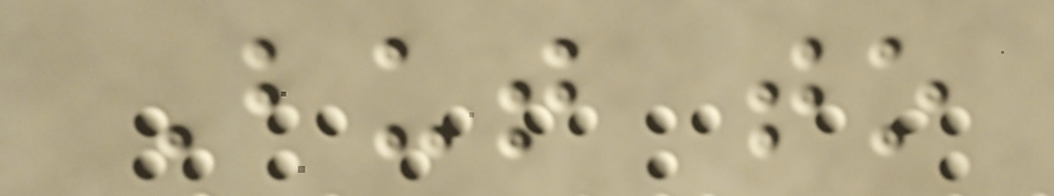But to
